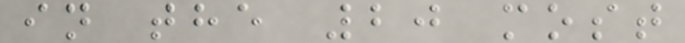in the 20 most
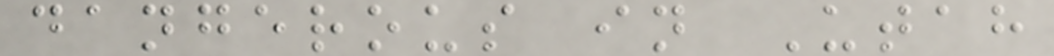dangerous in Utah
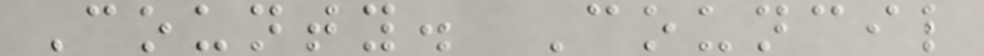County. Council
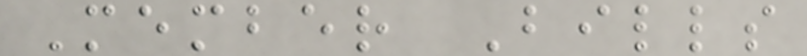Member Bills
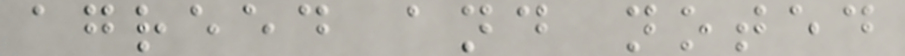agreed and noted
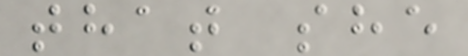that she
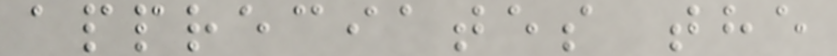appreciates the
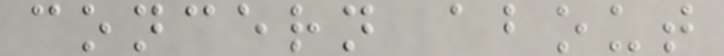concern about
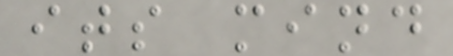its mind
